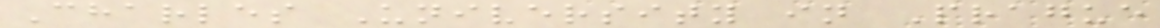Charles University in Prague
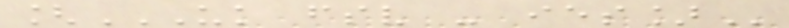[UK FSV - IES]
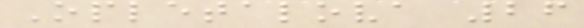Opletalova 26
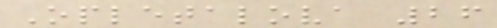Opletalova 26
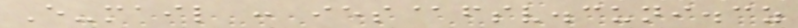E-mail : ies@fsv.cuni.cz
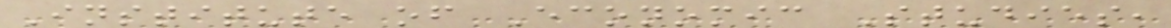Institute of Economic Studies,
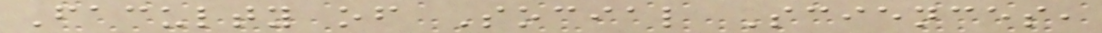Faculty of Social Sciences,
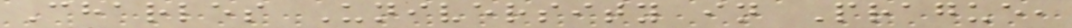Charles University in Prague,
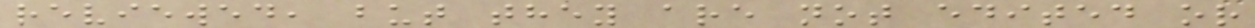reviewed, but they are not edited or
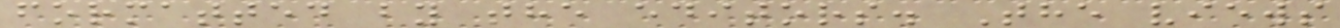formatted by the editors. The views
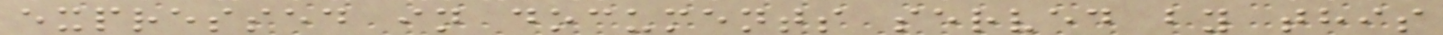expressed in documents served by this
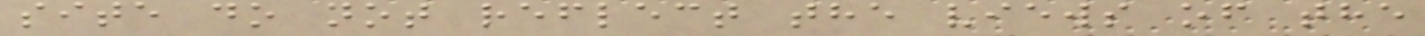site do not reflect the views of the
